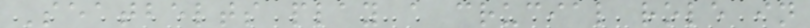Seatbelts play a crucial role in
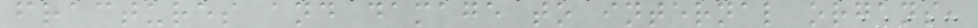fractures and damage to internal organs,
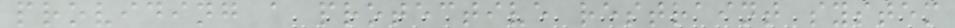providing a protective restraint system
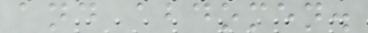and abdomen.
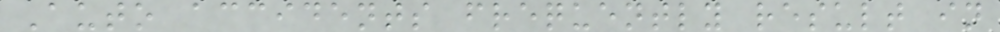Auto accidents frequently result in
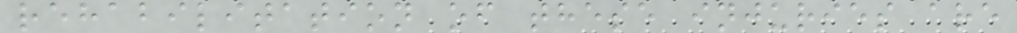rehabilitation of these injuries are
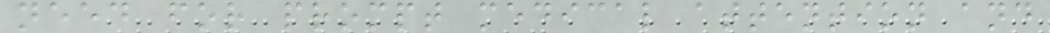need for prompt medical attention and
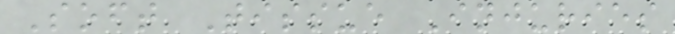Soft Tissue Injuries
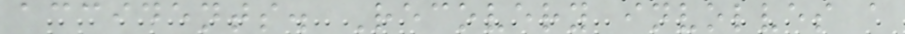accidents. Recovery involves a
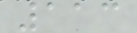113
